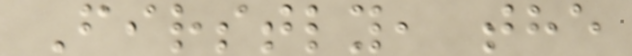Firstly, the
